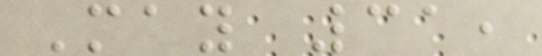May 31,
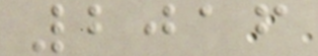2016
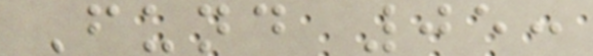Fund 05:
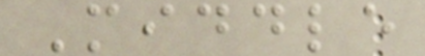Middle
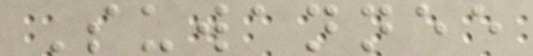Suwannee
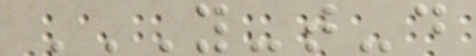Y-T-D
